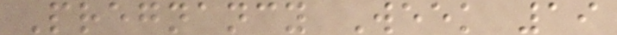Pregnancy Week 19
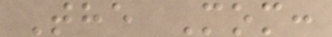The Mom:
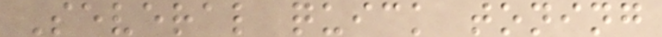Several quick toning
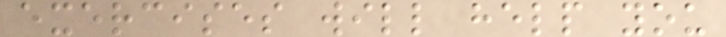exercises will help you
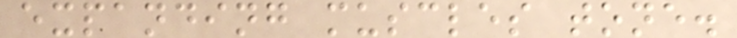expanding muscles tone.
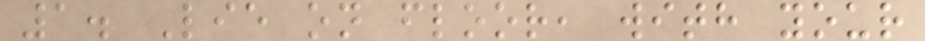1. Lie on floor, with your
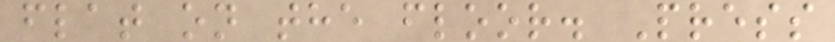flat on the floor. Press
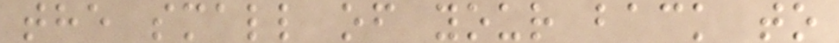the small of your back to
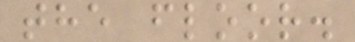the floor.
